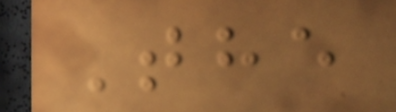The
